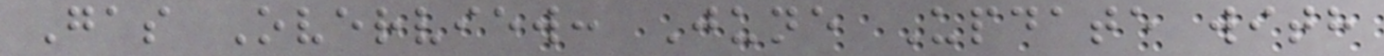Gas Overview: June Update with
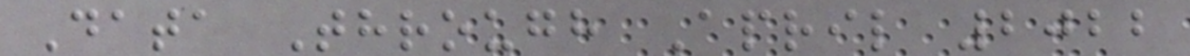Data Through April 2022
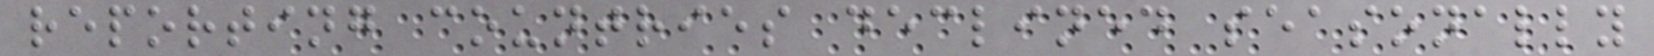reporting countries declined seasonally
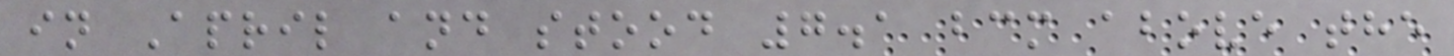in April and stood 7.1 bcm above the
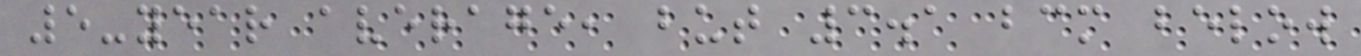5-year average, but 3.1 bcm below
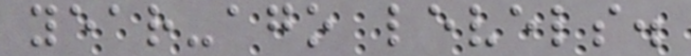year-ago levels.
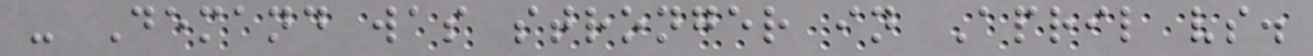- Demand was stronger in April vs.
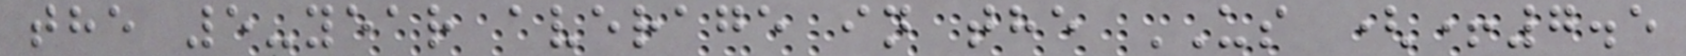the 5-year average in the US (+7.5
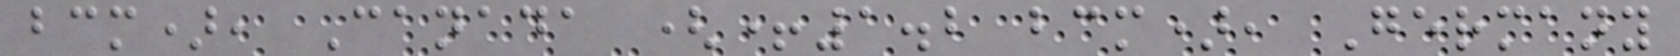bcm), Canada (+1.2 bcm), Germany
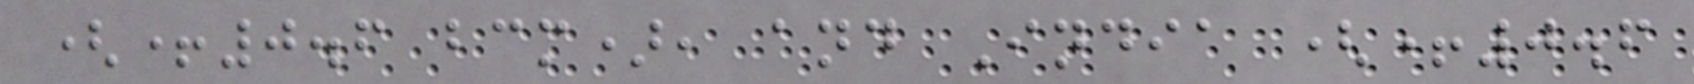(+0.6 bcm), and India (+0.6
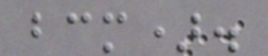bcm).
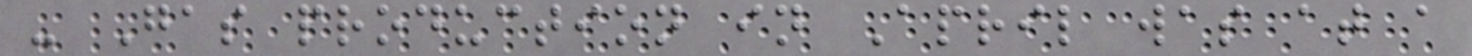- Gas production in April was at a
